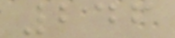246
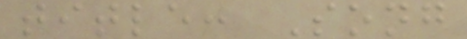title: Song
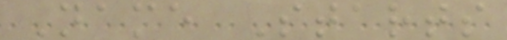Name Starts
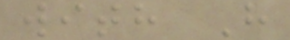with H
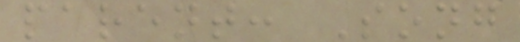parent: Song
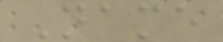Name
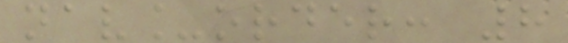nav_order: 8
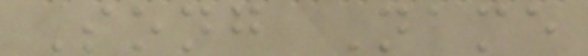Song Name
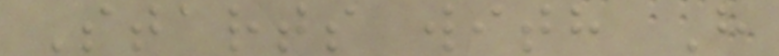Starts with H
